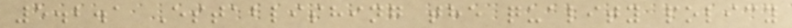5.2.1 Establishing the quality policy
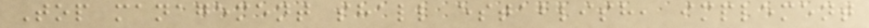Top management shall establish, implement
